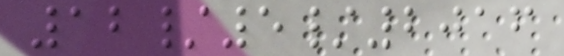12/5/2016
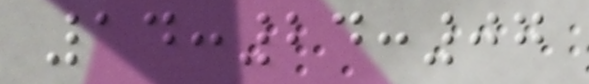14:24:07
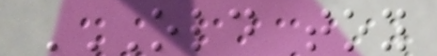OLD TOY
